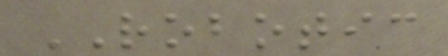ROBOTIC
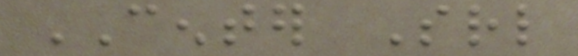CENTER Srl
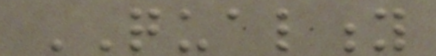QUALITY
